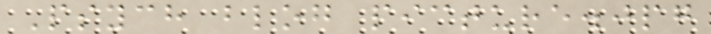Psych blog picture.jpg
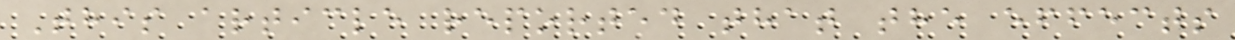This article reported that the effects
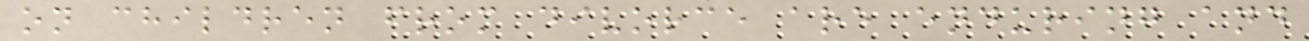on children from divorce are enduring and
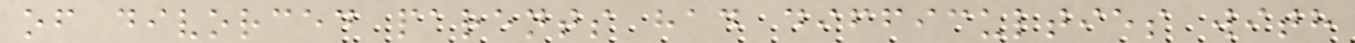of divorced parents had difficulties with
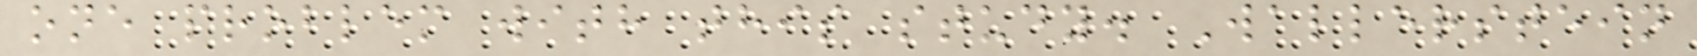one problem with this study. Wallerstein
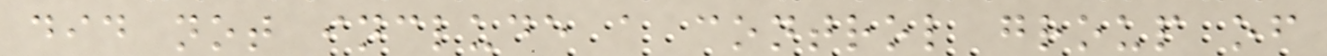did not include a control group of
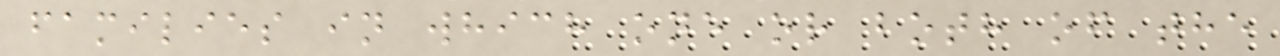families in which one or both of the
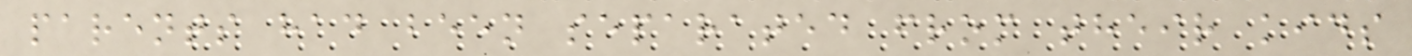parents had been separated from their kids
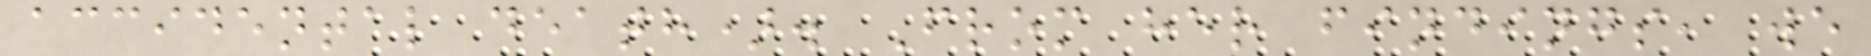accidental death). From her findings, we
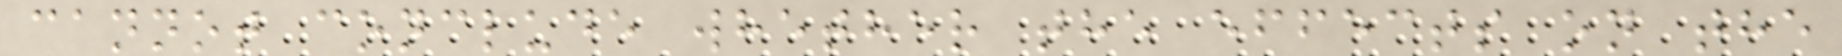cannot conclude whether the effects on the
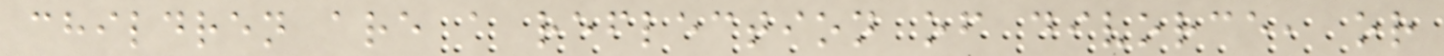children are a reflection of divorce, or
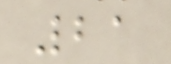21
